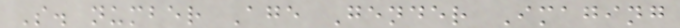S. number Age Gender Imaging
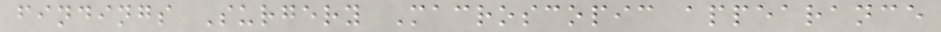findings Surgery Macroscopic appearance
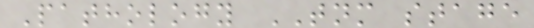Pathology TNM stage
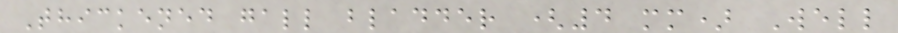Thickened gall bladder (4 mm) Well
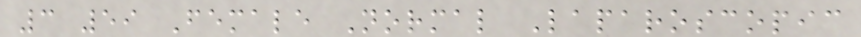3 59 Female Normal Laparoscopic
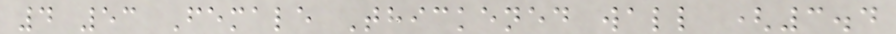4 53 Female Thickened wall (3.4
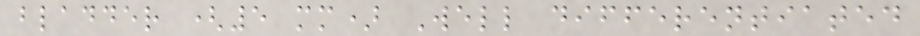bladder (5 mm) Well differentiated
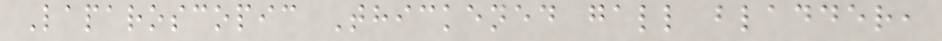Laparoscopic Thickened gall bladder,
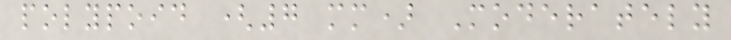polypoid (7 mm) Moderately
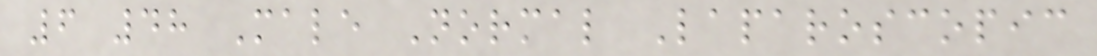6 48 Male Normal Laparoscopic
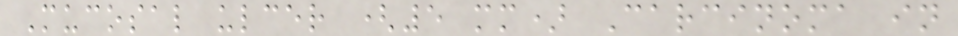Mucosal ulcer (5 mm) Carcinoma in
